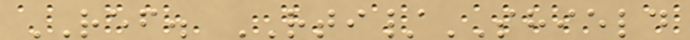REF. RTI/SHIELD
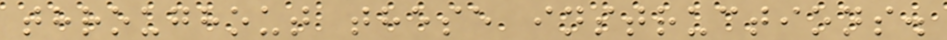throughout these instructions.
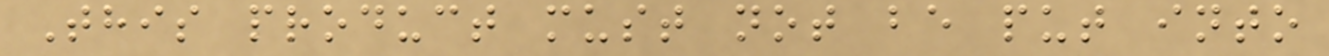This product must not be put into
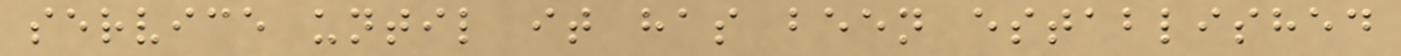service until it has been established
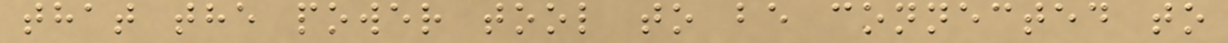that the power tool to be connected to
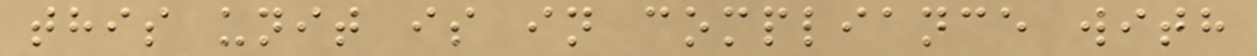this unit is in compliance with
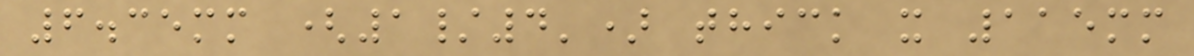6.35mm (1/4') thick x 115mm
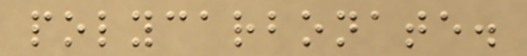polycarbonate.
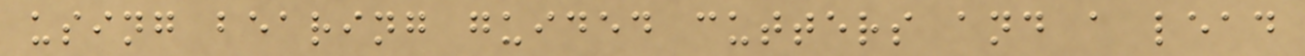using bearing guided cutters and a lead
